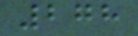278
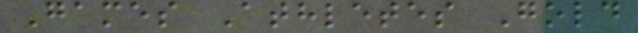Games Athletes Gold
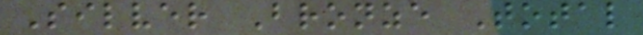Silver Bronze Total
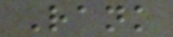Rank
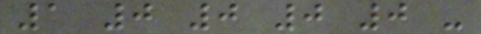1 0 0 0 0 -
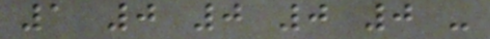1 0 0 0 0 -
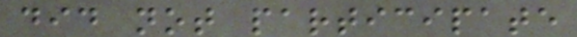did not participate
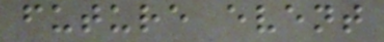future event
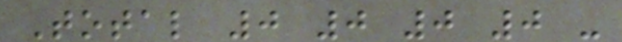Total 0 0 0 0 -
